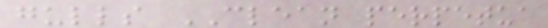gulls CLEAN perpetua
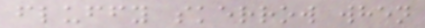fluffy skerrow when
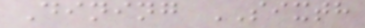Dining SIXTH
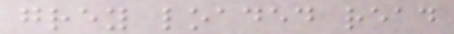grey loaded read
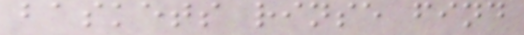baskets rinse find
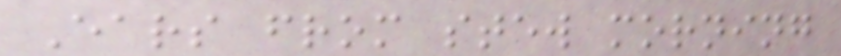Ears from stew morning
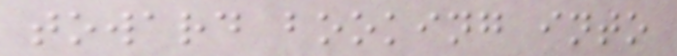toward booking into
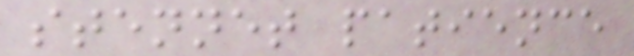stennet patience
